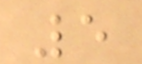5
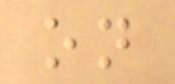on
